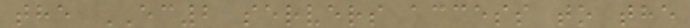the EC2 servers access to the
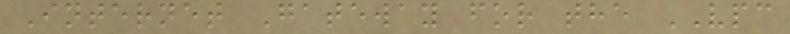Internet Gateway for the VPC
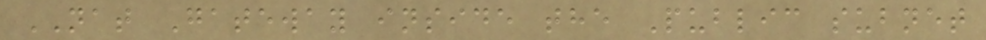NAT Gateway inside the Public subnet
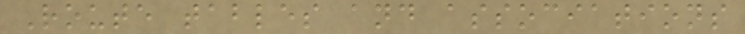Route tables and associations
